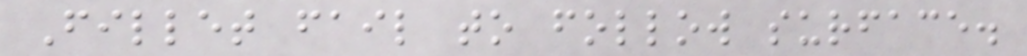Fillet fail to follow surface.
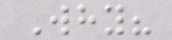Why?
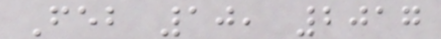Feb 10, 2017
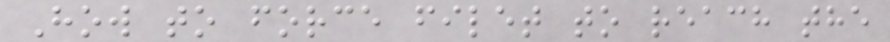How to force filet to reach the
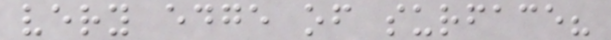very edge of surface?
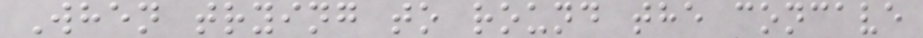When trying to round the concave
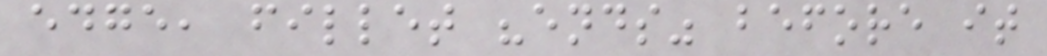edge, fillet "ends" before it
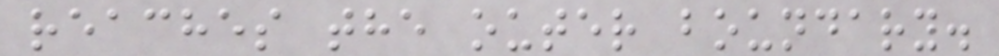reaches the outer boundary.
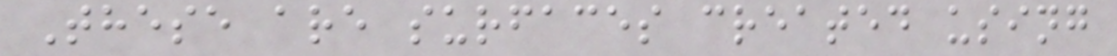These are surfaces created using
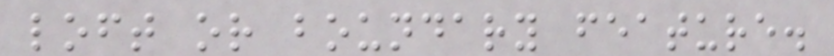loft or boundary feature.
